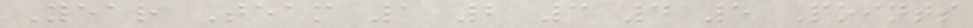Year Team 1 2 3 4 5 Points
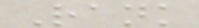Rank
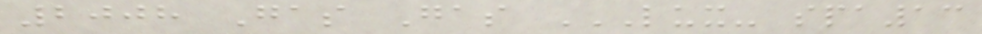2008 Gas Gas LUX- SPA13
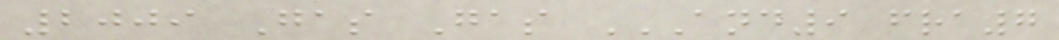2009 Gas Gas AND9 FRA7
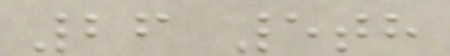26 5th
